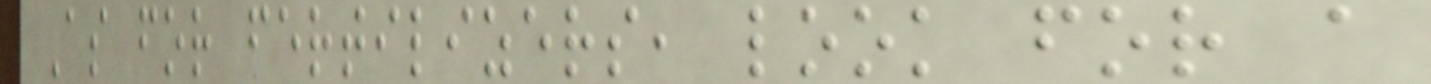As for fertilizers, look for a
